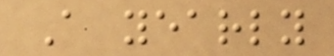A yearly
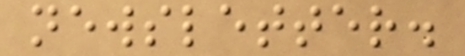newsletter.
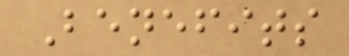Benefits
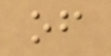of
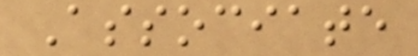Associate
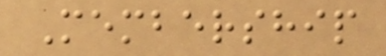Membership
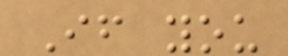If you
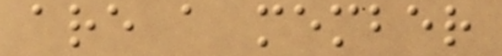are a member
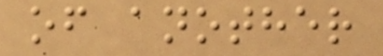of another
